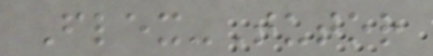Flex-Tutor
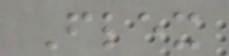Flex
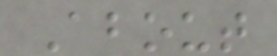About
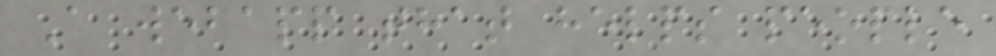A webapp that helps people
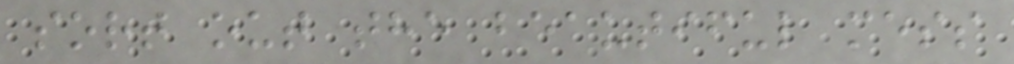sort out the beautiful mess
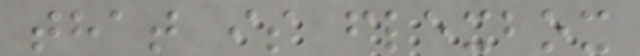that is flexbox
